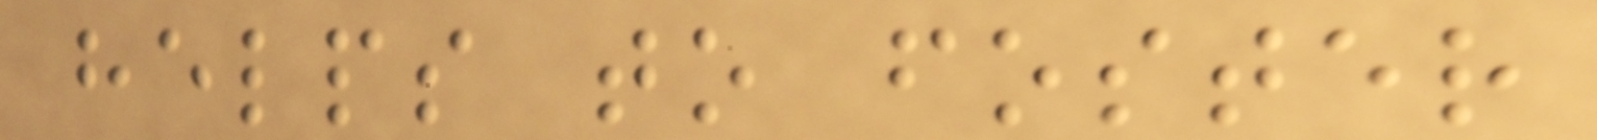helps to foster
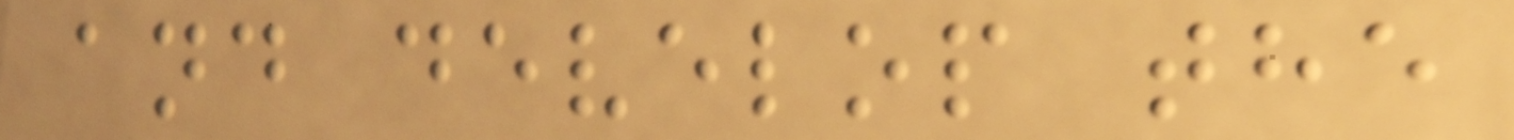and develop the
